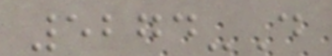5274-D
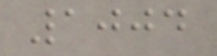1004
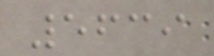5639
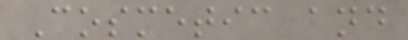Cosmetic and
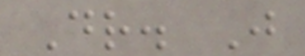Dr. J
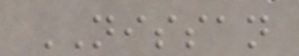NISSAN
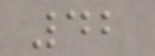42
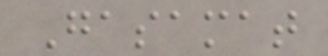Gasamat
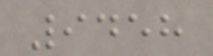9458
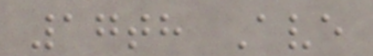17th Ave
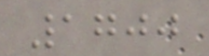1700
